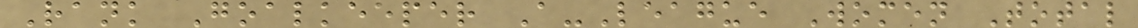Rank Goalkeeper A-League Women Total
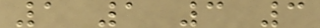1 1 3 3
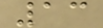13
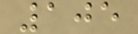105
